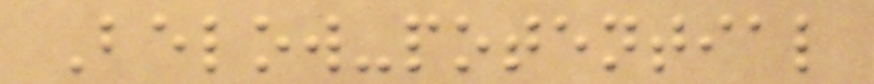Below-potential
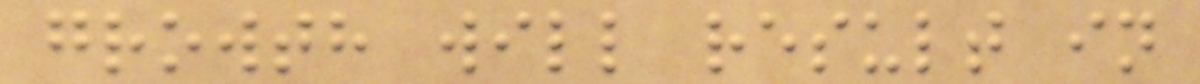growth will result in
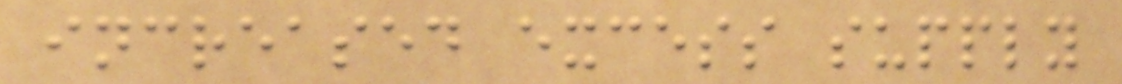increased excess supply
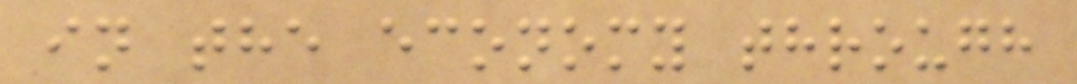in the economy through
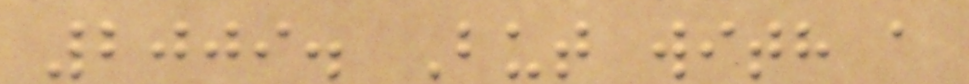2009. But with a
